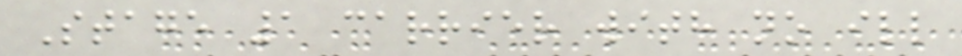Stage 1 carrier with no ill
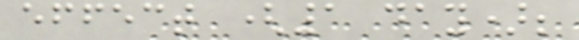effect (1 day);
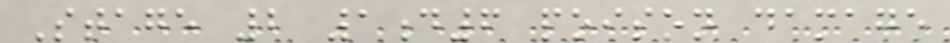Stage 2 1d6 poison damage
